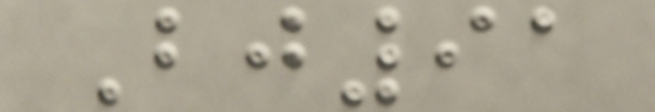Bj91
